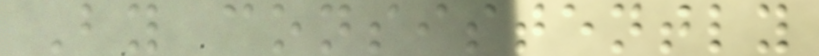By consistently
